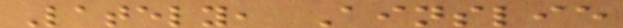Lately, Ainslie
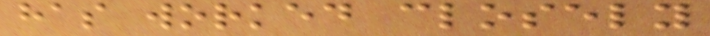has worked closely
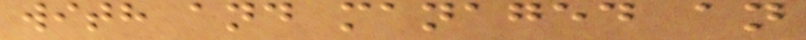with and managed an
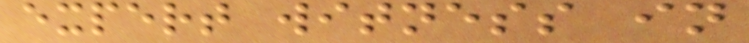expert witness in
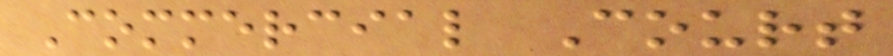Commercial Court
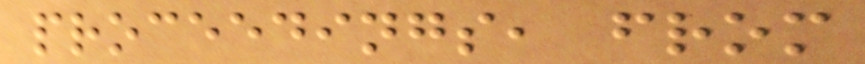proceedings, from
